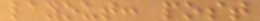layout: post
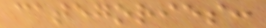categories:
